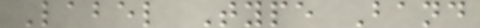Label Type Band
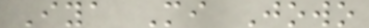Iya Mi Jowo
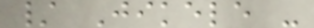/ Jikele -
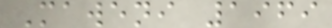Maweni 1969
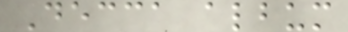Decca album
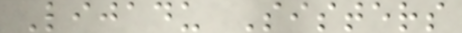Lijadu Sisters
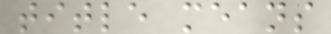title means
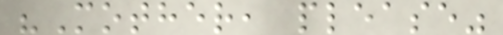"Mother, please"
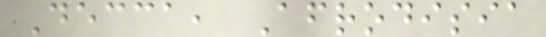Decca, Afrodisia
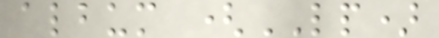album (LP)
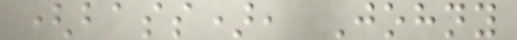(bass), Johny
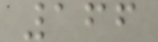166
